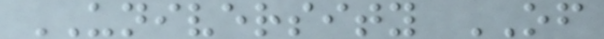UNIVERSITY OF
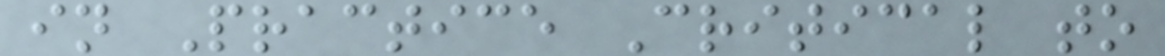in Practice Critical to
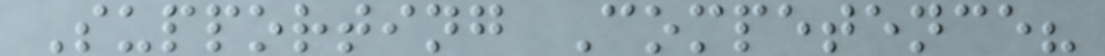Supporting Competence?
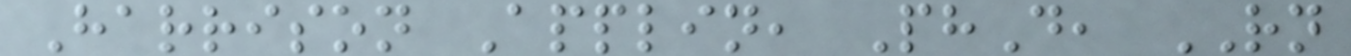Harrison Applin, PhD, RN
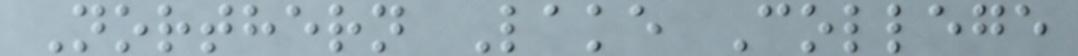Northern Lake College
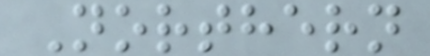Northern
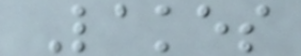Lakes
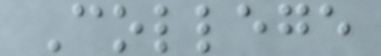College
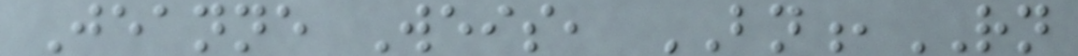Jeanne Weis, BN,RN
